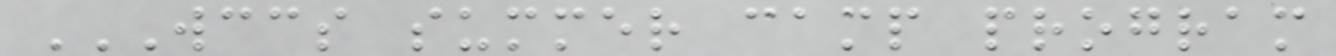WCCS SUMMER CAMP PROGRAM
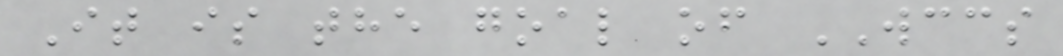It is the goal of WCCS
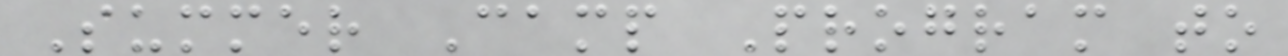Summer Camp Program to
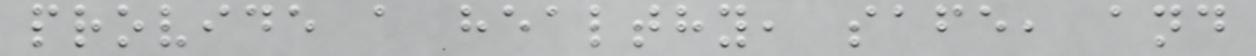provide a healthy, safe, and
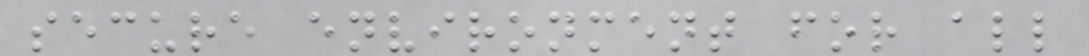secure environment for all
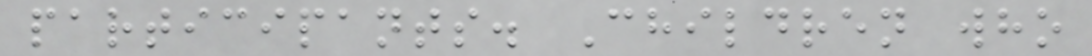participants. Children who
